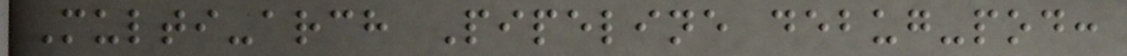Multi-arch Pipeline debug-pod:
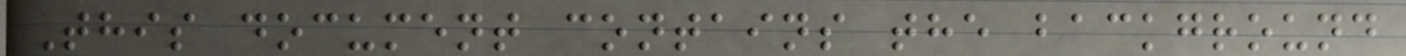This document contains the background
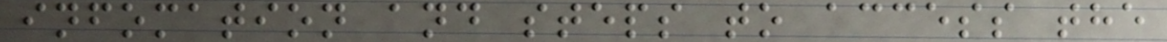infomation and steps to access the
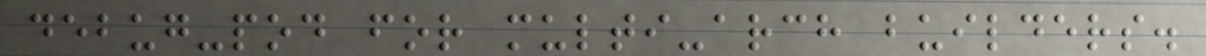debug-pod for multi-arch builders.
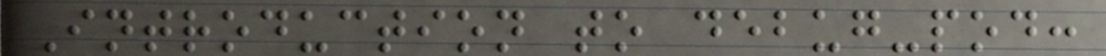Introduction to debug-pod:
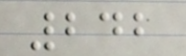242
